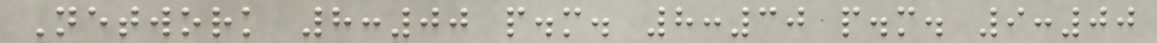Network 8:00 p.m. 8:30 p.m. 9:00
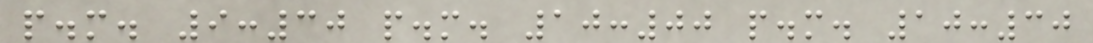p.m. 9:30 p.m. 10:00 p.m. 10:30
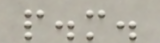p.m.
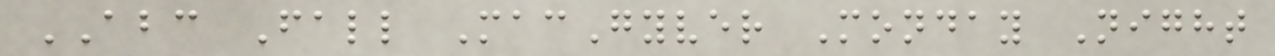ABC Fall MacGyver Monday Night
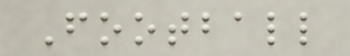Football
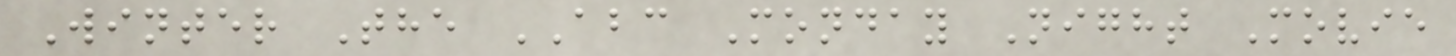Winter The ABC Monday Night Movie
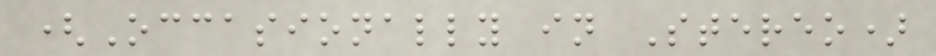(Occasionally in Stereo)
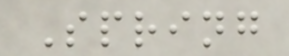Spring
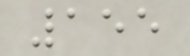155
